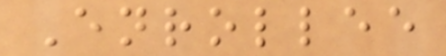Enrollee
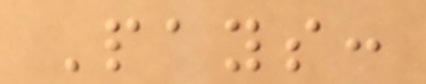Pays:
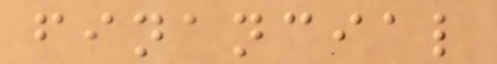financial
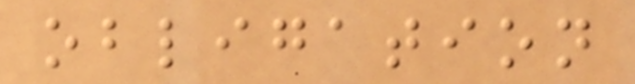obligation
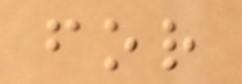for
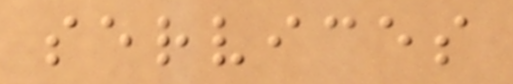services
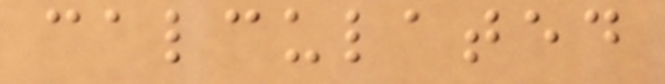calculated
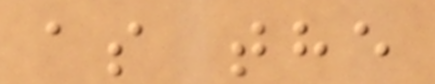as the
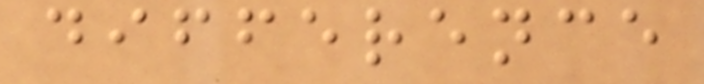difference
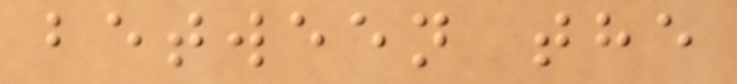between the
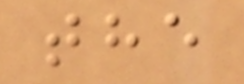the
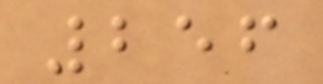256
